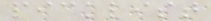picklist
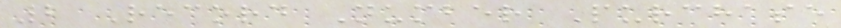2 Record Number Purchase
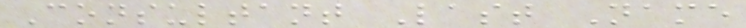Consultant Last Name
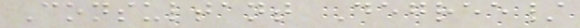Consultant Degree/
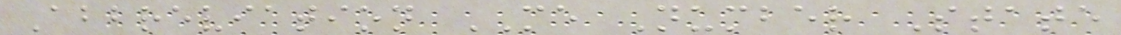Abbreviation ME Number State
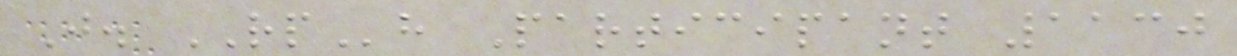J. RPh Participant 1130
